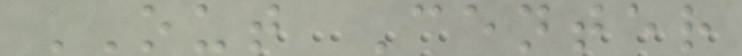OUT Center
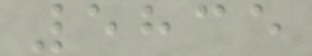5835
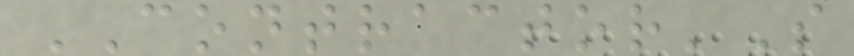CONTRACTOR'S
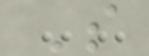S
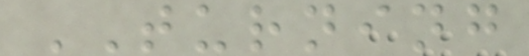TURNING
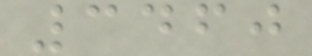3460
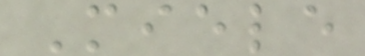Miele
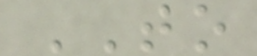TO
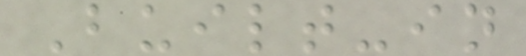Built-in
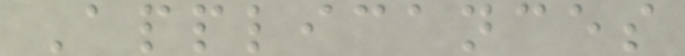Applicances
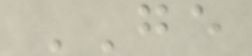GE
